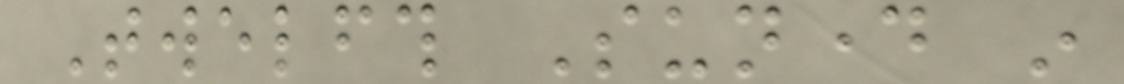Twelfth Sunday in
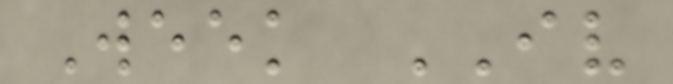Week IV
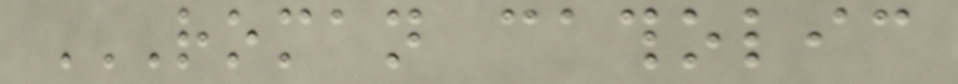ROMAN CATHOLIC
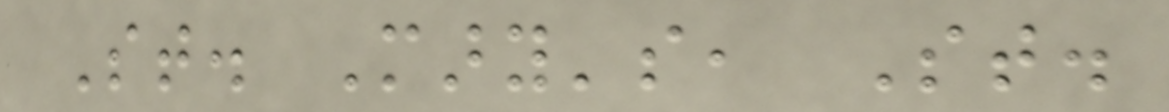St. Mary's, St.
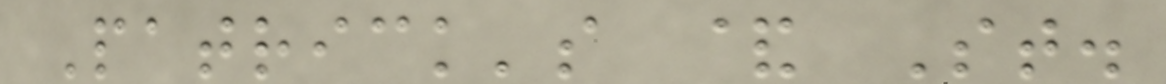Patrick's & St.
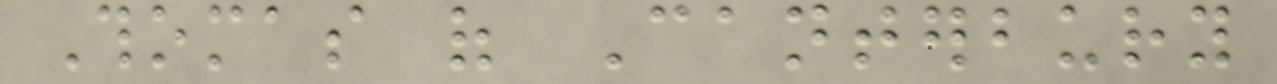Thomas of Canterbury
